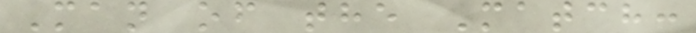Man of the Match:
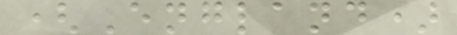(England)
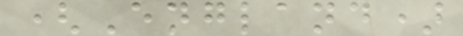(England)
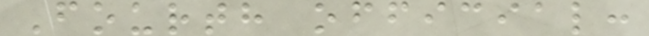Fourth official:
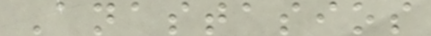Anastasios
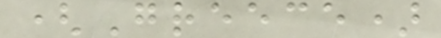(Greece)
